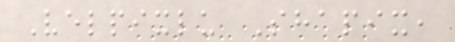Velpixlu Shapix,
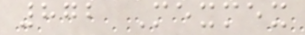872 Mexmex
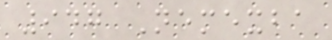947 Nemexba
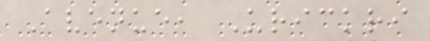Avenue, Urickri
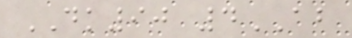DK90 4AB
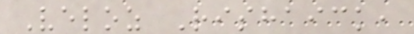Veloz Rishaick,
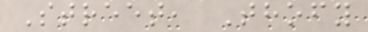Street, Thofy
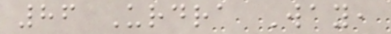86 Urdra Way,
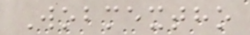Wobmextho
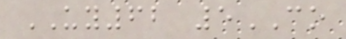UY62 5CO
